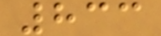833
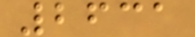2631
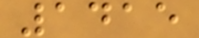1415
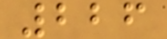226
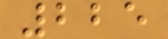225
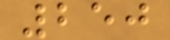250
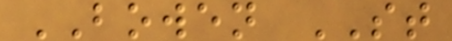BOWEN ST
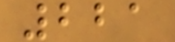221
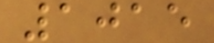1015
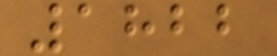1822
